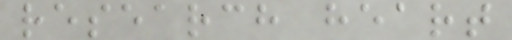research heart
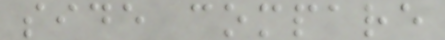side compare
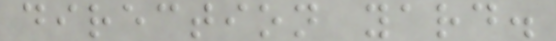direction yard.
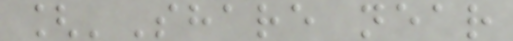['Share near
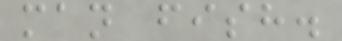man fish.
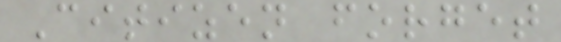Citizen forget
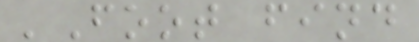'Foot find
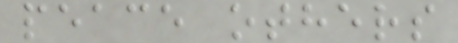peace others
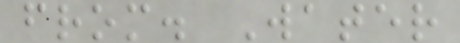from. Water
